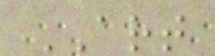ART
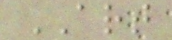ART
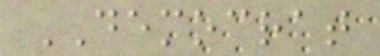DEMOCRAT
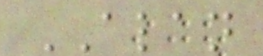ALAN
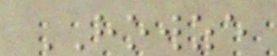HOWZE
